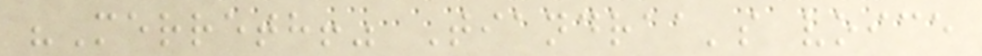"Merreth!" Tiandraa's voice
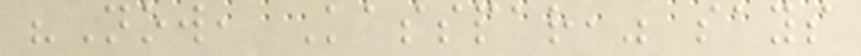"Now, Kasspar," says
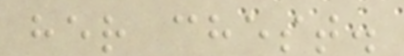her chest.
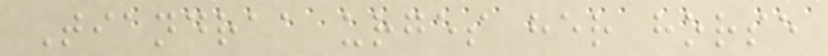Tiandraa urges her horse
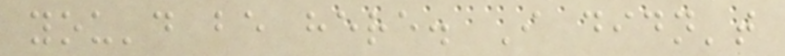you'd be here. I didn't
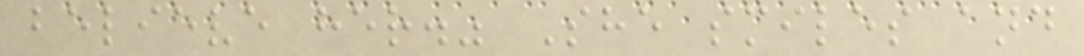believe her." She smiles and
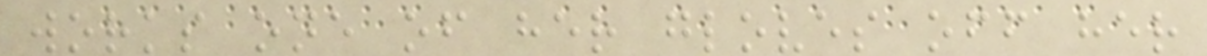works one of her gloves off her
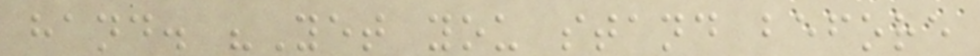hand. "Yet you stand before
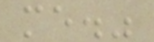me."
